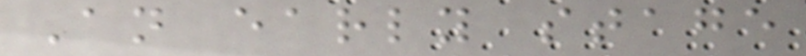An early stage
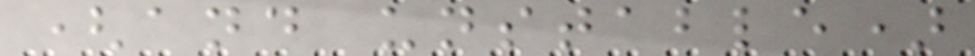(and unstable)
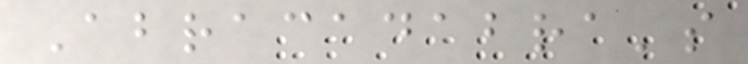Abracadabra's
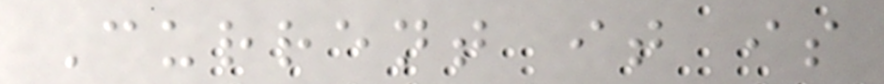Current it is
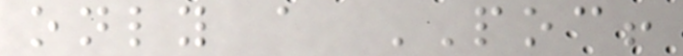only a POC!
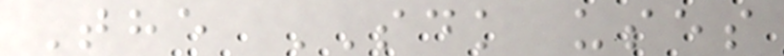The SDK uses
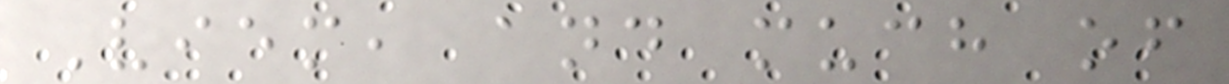Viem, and much of
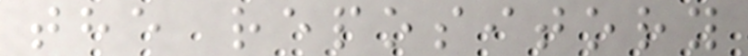the repository
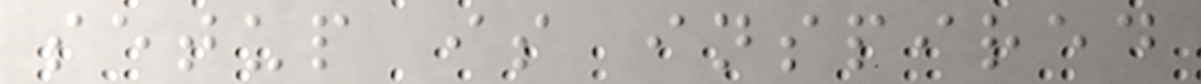setup is inspired
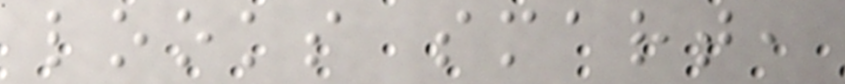looks smart,
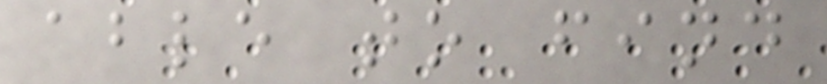able to find
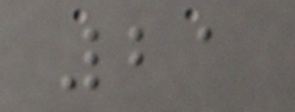21
